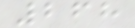268
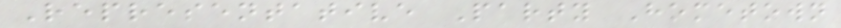Representative Party Hometown
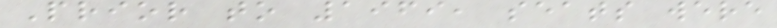Prior to 1969, seats were
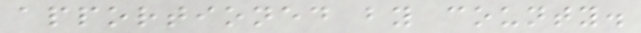apportioned by county.
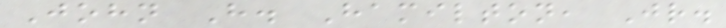John H. Hamilton, Jr.
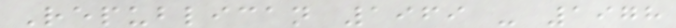Republican 1969 - 1978
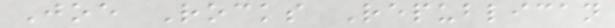Joe Rocks Republican
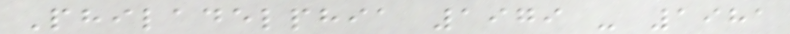Philadelphia 1979 - 1981
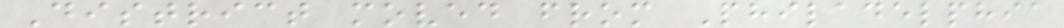District moved from Philadelphia
